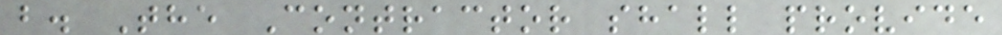b. The Contractor shall provide
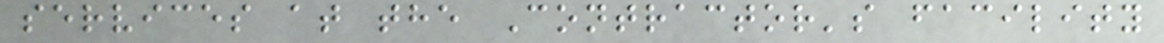services at the Contractor's facility
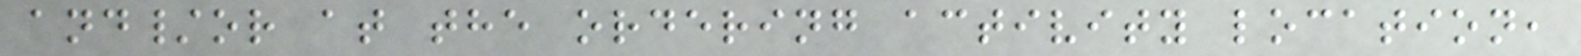and/or at the ordering activity location,
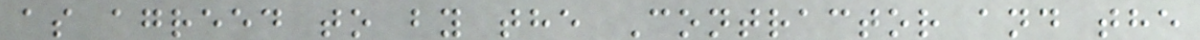as agreed to by the Contractor and the
